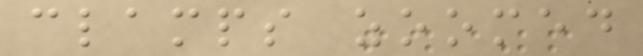clamps zoomed
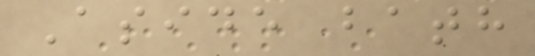Aside bath
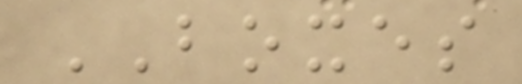BOXES
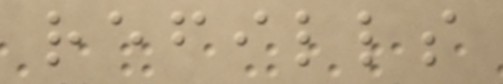refills
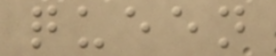queen
